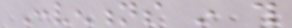Conventions in this
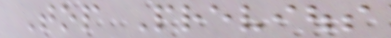Top Previous
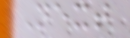Next
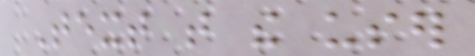Text that the user
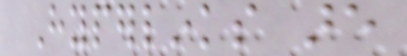Hyperlinks are
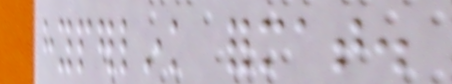hyperlink format.
